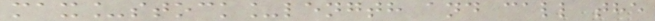max_stock_length and call the
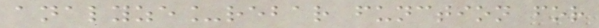analyze_rebar function for
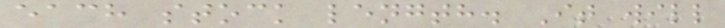each stock length. It will
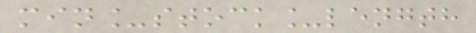min_stock_length
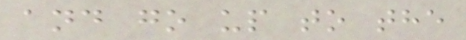and go up to the
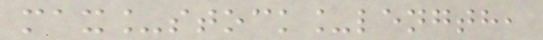max_stock_length,
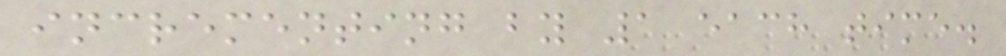incrementing by 1 each time.
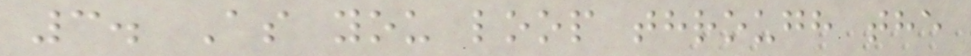3. As you loop through the
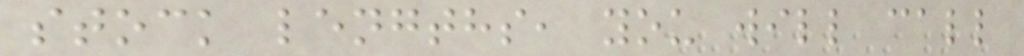stock lengths, you will call
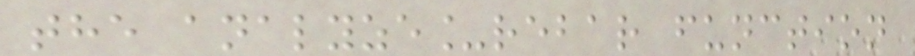the analyze_rebar function
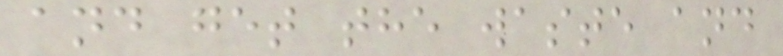and get the waste and
